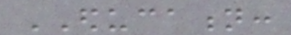EDUCATION:
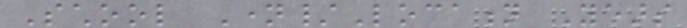School Name/Location Years
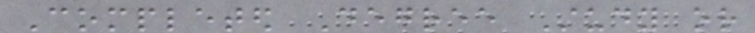Completed Degree Study or
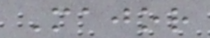Major
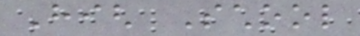High School
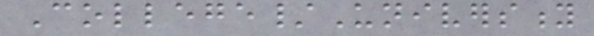College/University
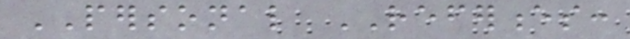PERSONAL REFERENCES:
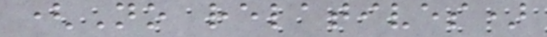(No relatives)
